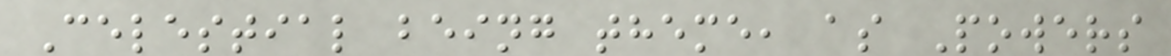Celestial being theme, as Powers
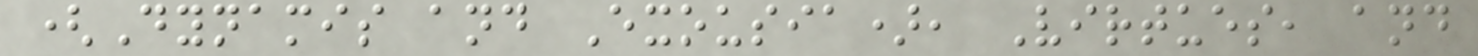(Dynamis and Exousia), Virtues, and
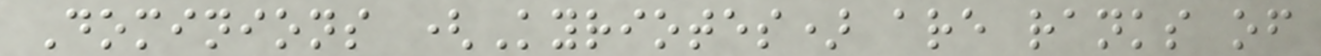Dominions (Kyriotes) are ranks of
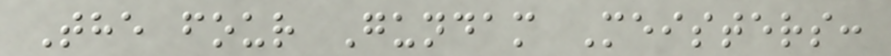The four Gundam Meisters:
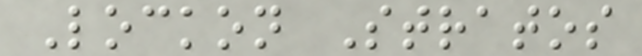Lockon Stratos
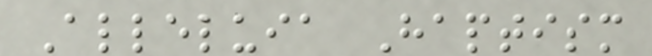Alleluia Haptism
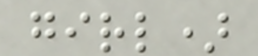girl)
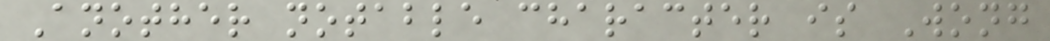Another notable character is Wong
